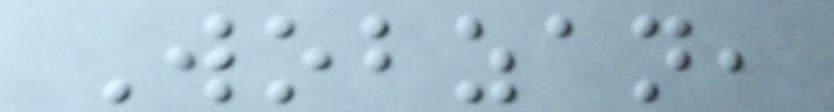Wobzan,
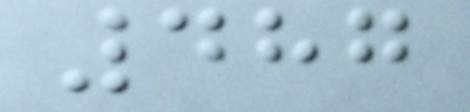487
